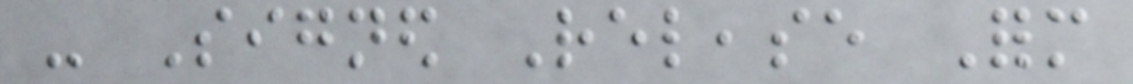- Signed Release Form
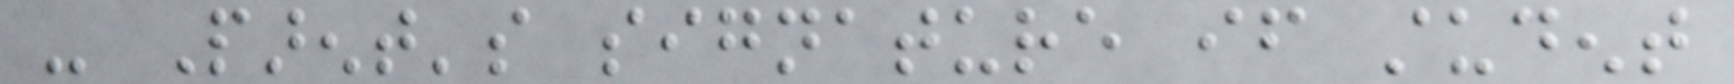- Parent's signature if student
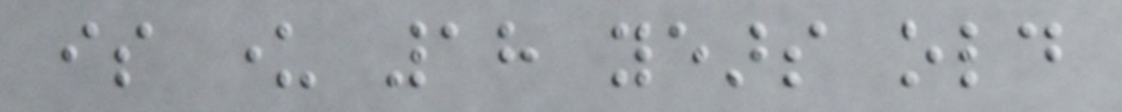is under 18 years old
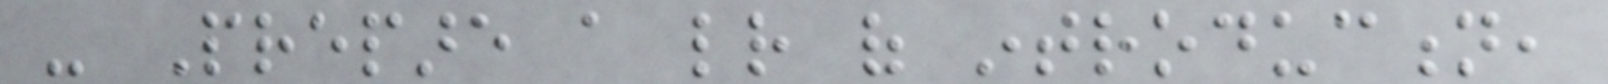- Prepare a letter of introduction,
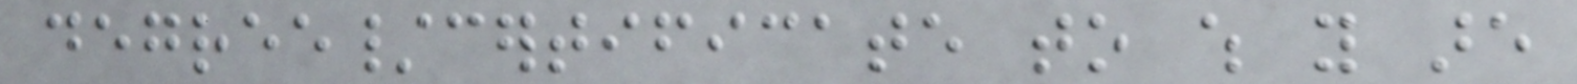degree/certificate to which you are
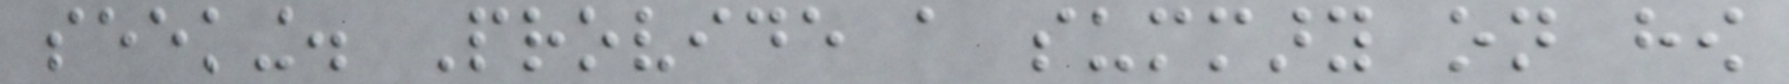seeking. Provide a summary on how
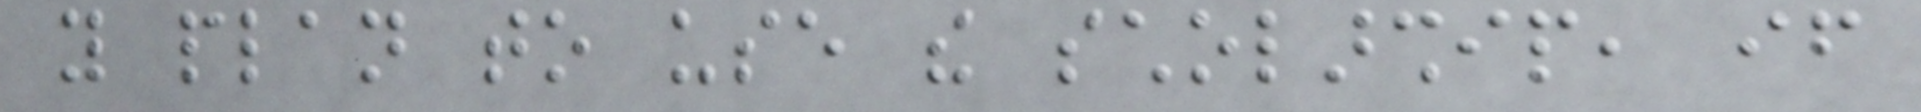you plan to use the scholarship, if
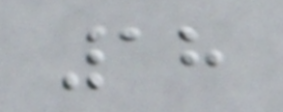18
